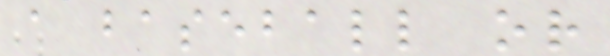a baseball or
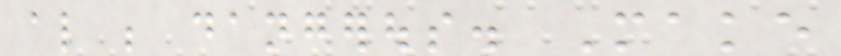also be dangerous. Make
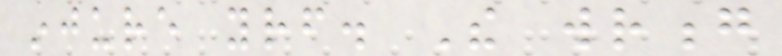injure yourself. The wrong
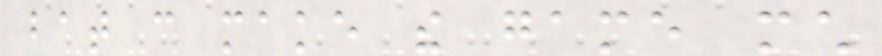bat can make the game much
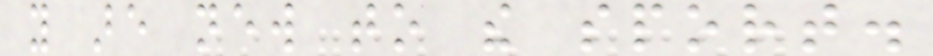you are new to the sport.
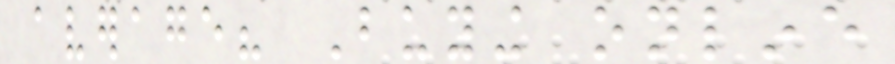average? Buying online
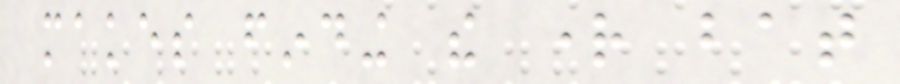makes finding the right bat
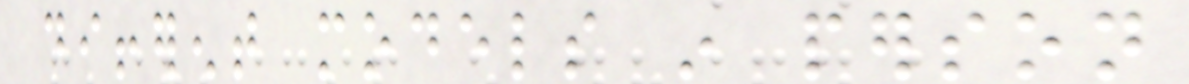different models in person
